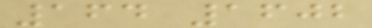164 1602
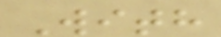With
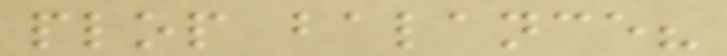plop balance?
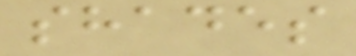shades
